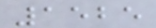1525
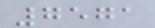7571
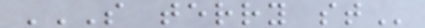S TERRY ST
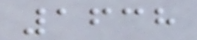1638
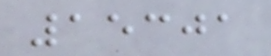15301
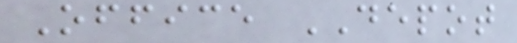Office DEPOT
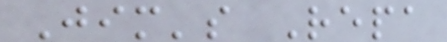Jim's Repa
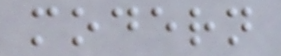modern
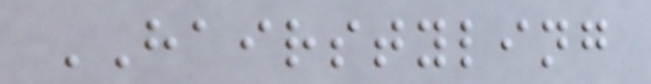HAIRSTYLING
